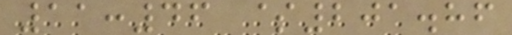11:46 $201.86
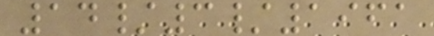14/3/1961
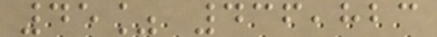45% 436,823
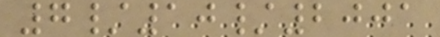7/10/2001
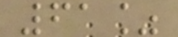61%
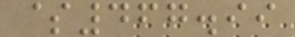$467.99
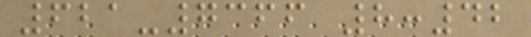621-7366 8:42
